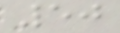50
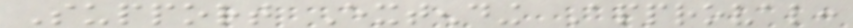Support Extending Approval:
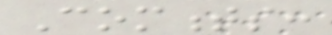Comments:
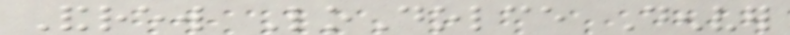Andrew LoDolce Denver
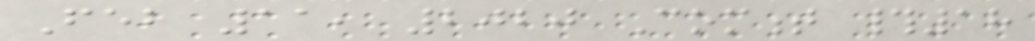Feb 11, 2020 Comment #18
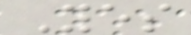Yes
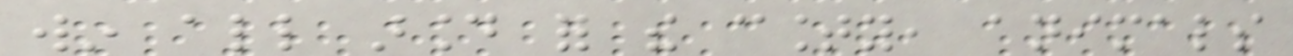win all around for the county, animals
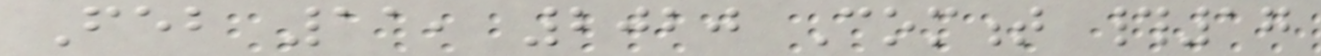Feb 11, 2020 Comment #17
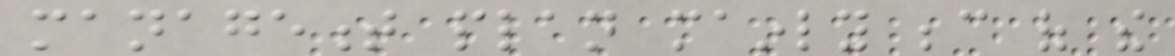management plan mainly because of the
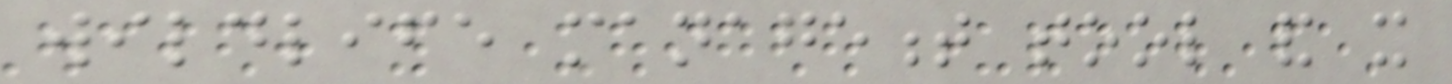wildlife management tool and it
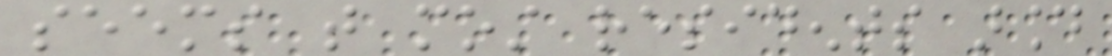seems that most residents around
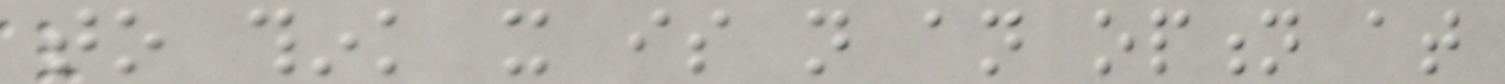to think it is not an option at
